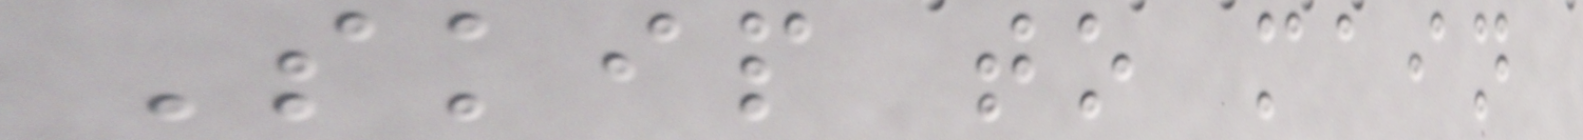Skip to main
